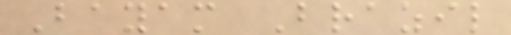Bayam Brazil
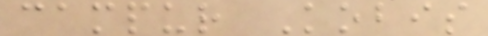campur Kobis
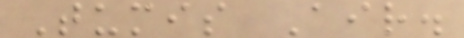Tumis Air.
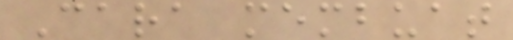Cara membuat
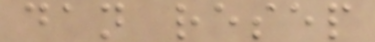dan resep
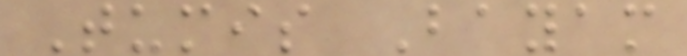Tumis Bayam
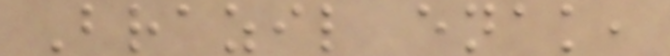Brazil enak,
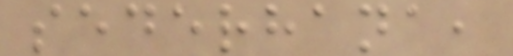sederhana,
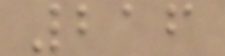216
